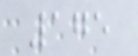175
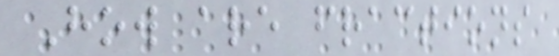How are fractions
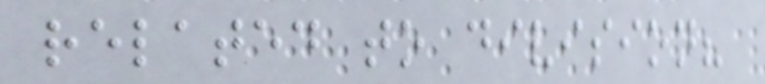related to division?
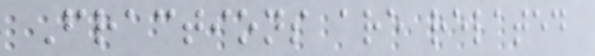Fractions are related
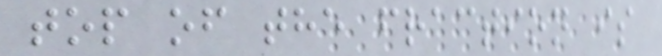top of the fraction is
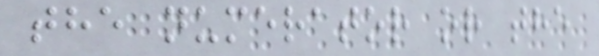the numerator or the
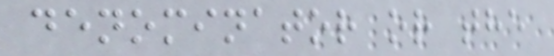denominator or the
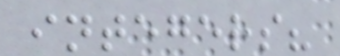integers?
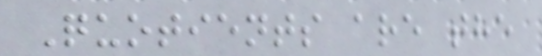Quotients are the
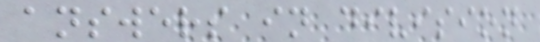answers in division
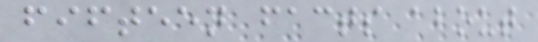fifteen facts about
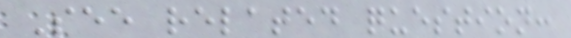See related question:
